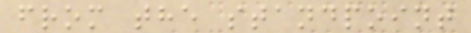from the standpoint
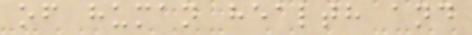of human health and
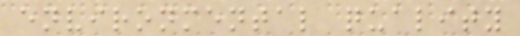environmental quality
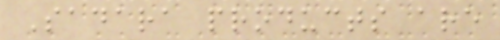Sadara products are
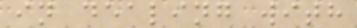in dealing with
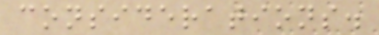considerations.
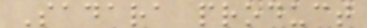Sadara product
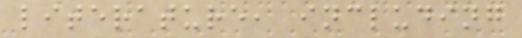literature, including
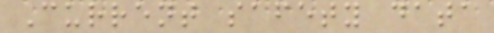Current safety data
